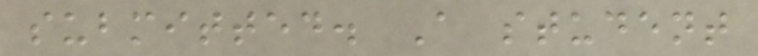submitted. A student
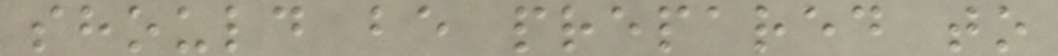should be prepared to
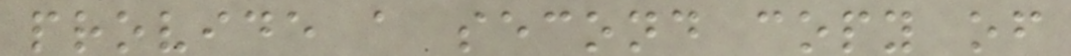provide a second copy of
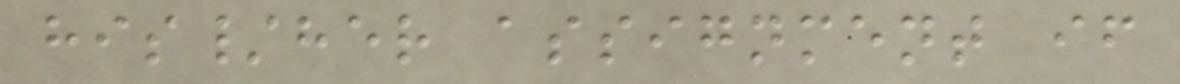his/her assignment if
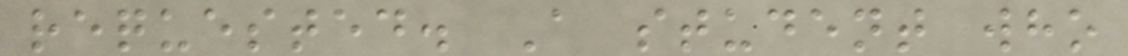requested. A student who
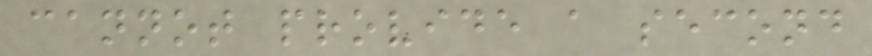cannot provide a second
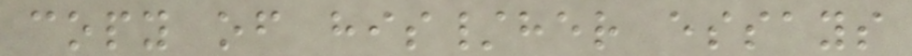copy of his/her essays
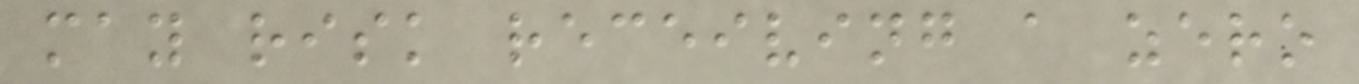may risk receiving a zero
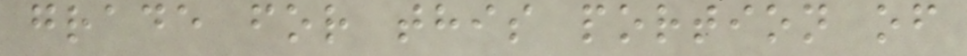grade for this portion of
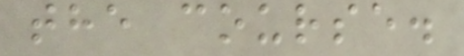the course.
